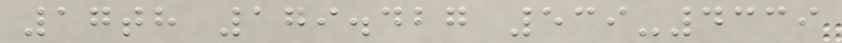17th 179.427 539-4339
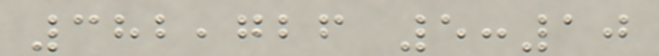382,726 5:10
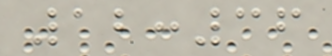12:36
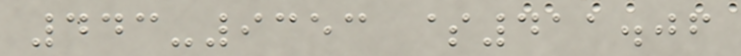443-9353 $411.06
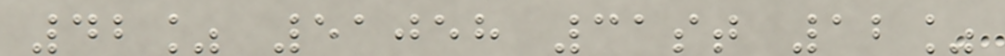42% 51058 31st 12%
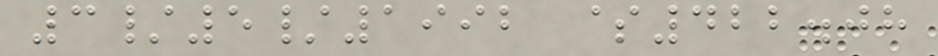3/5/1992 $422.08
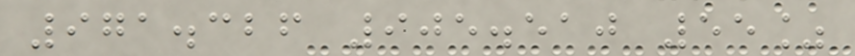971.326 905.510 55%
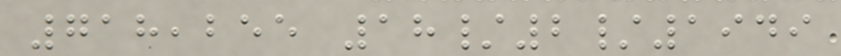718,255 18/2/1949
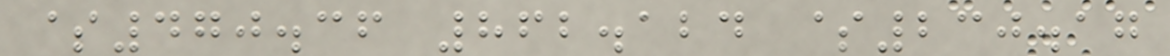$470.36 862.124 $230.17
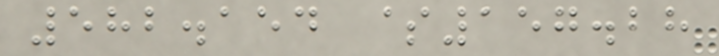582.154 $157.28
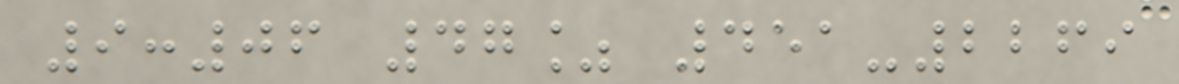9:06 47% 451-2269
